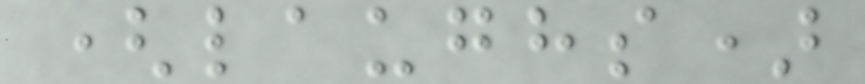(laughs)
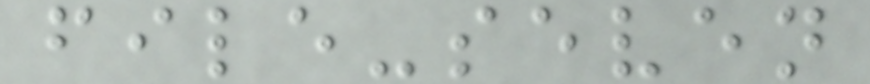file-seven
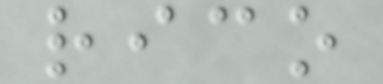rico
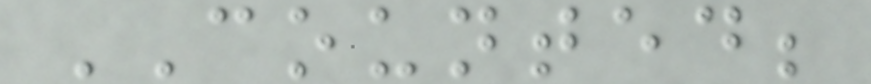COUNTED;
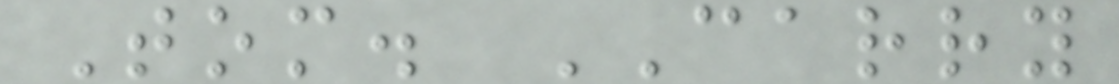Tom. CARRY
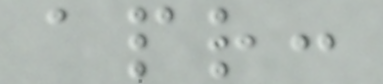apr:
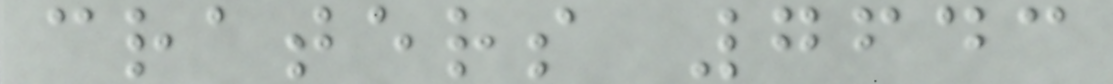craters 7643
